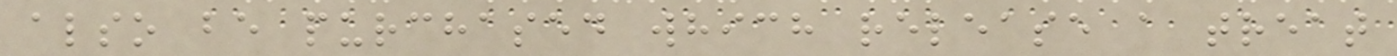also be purchased which release a treat
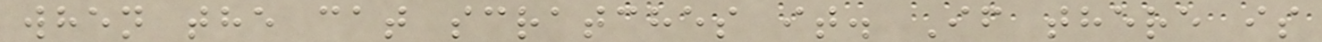when the cat scratches it. If there is
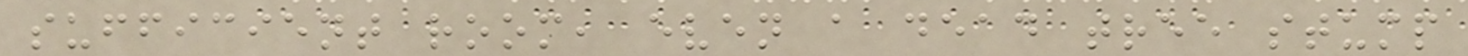sufficient room, even a dead tree stump
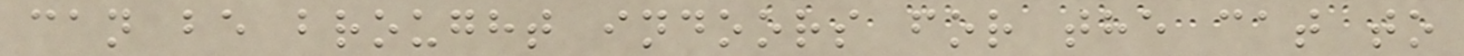can be brought indoors for the cat to
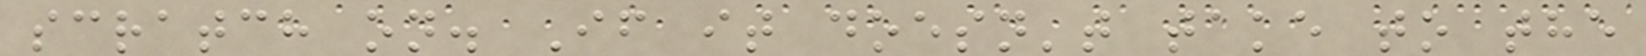scratch on. If it doesn't take to the
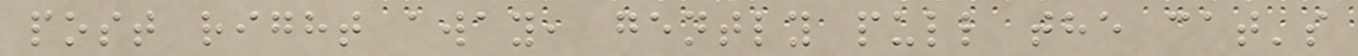post right away, gently pull the cat's
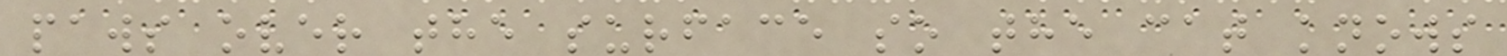paws over the surface so the cat knows
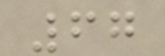67
